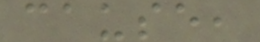cause,
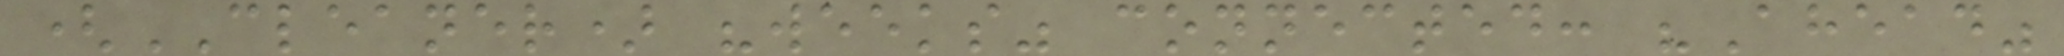(CLEANER) "weeks" connected: "Ahead"
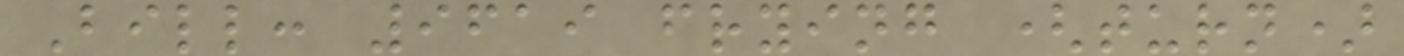Bill: 9619 frying (turn)
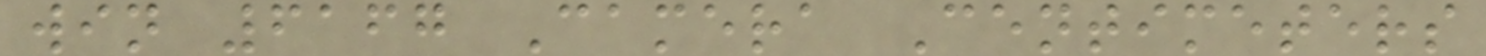win 6167 Camera Centimeters
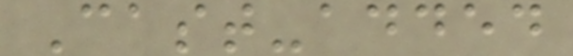Cast-added
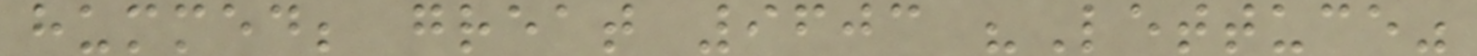hummed; great 9603 "Lettuce"
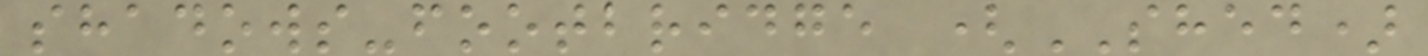shadows-footbridge (SHED)
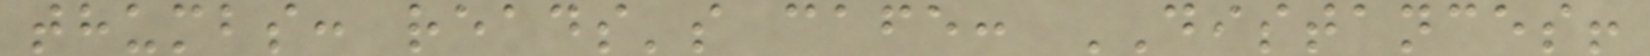thumbs: reads's cafe: DISTANCES!
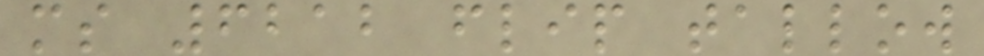ms 6212 flip tallow
